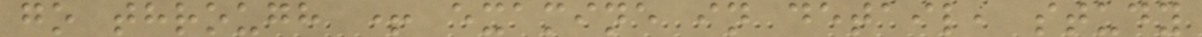go through + examine in detail, study
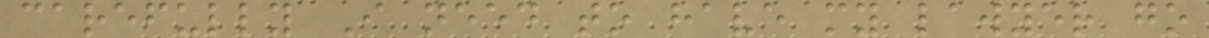carefully I need to have my lawyer go
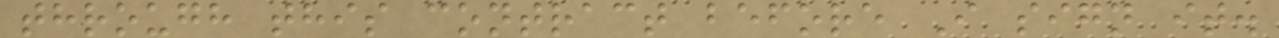through this contract before I sign it.
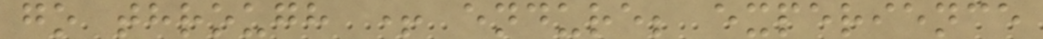go through + endure; experience
